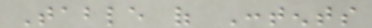Table of Contents
